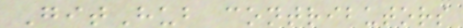GitHub contributors
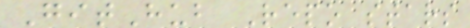GitHub Repo stars
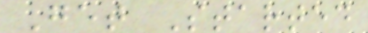Get Started
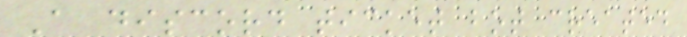A discord ticket bot created
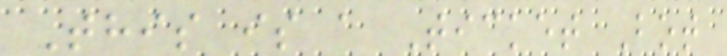This is a Ticket Bot
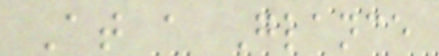At a Glance
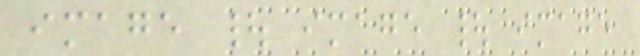image | image | image
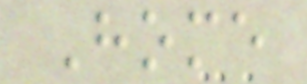Home
